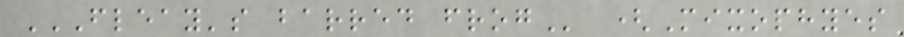FLEAY'S BARRED FROG (Mixophyes
